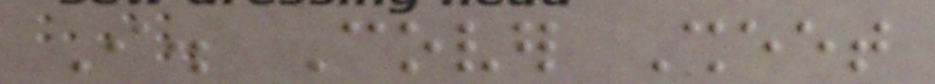I. Cover Sheet
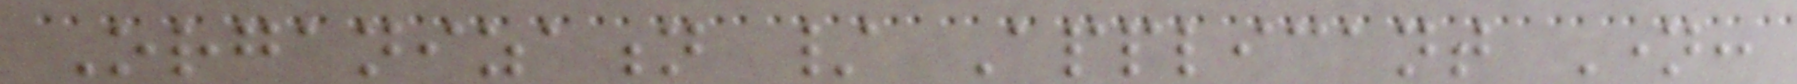Organization / Applicant Name:
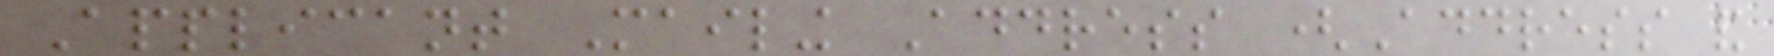Applicant Mailing Address (Address and
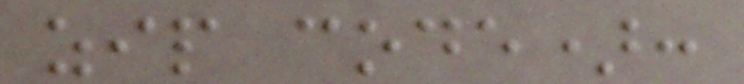zip code):
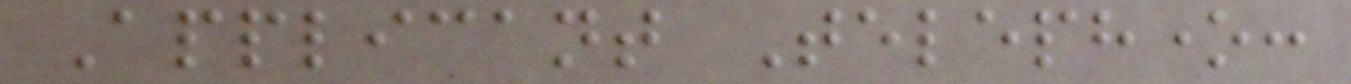Applicant Telephone:
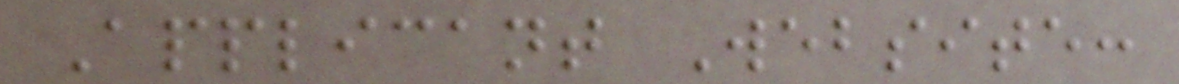Applicant Website:
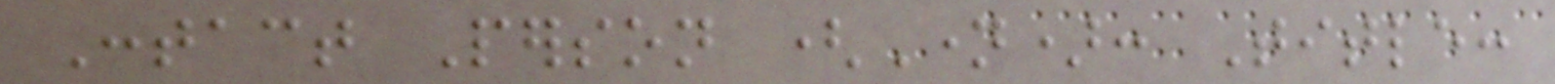Contact Person (Name): Title:
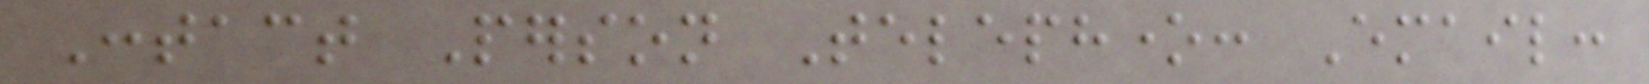Contact Person Telephone: Email:
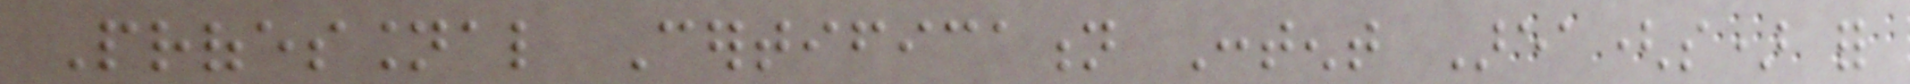Professional Certification Content Area(s) for
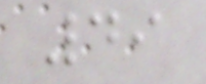49
